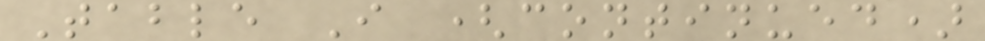Table I (continued)
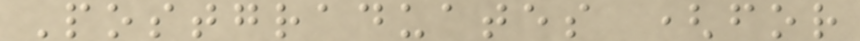Postgraduates (for
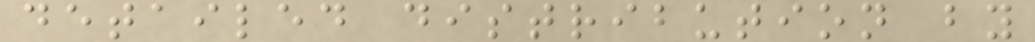detailed distribution by
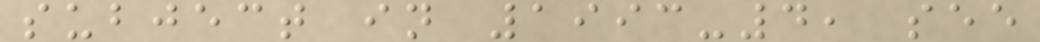subject in 1993-4, see
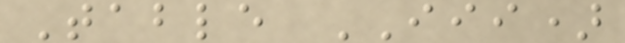Table III)
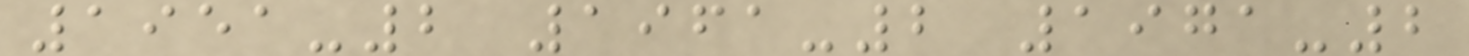1951-2 1961-2 1971-2
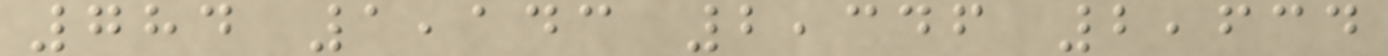784 1,143 2,346 2,634
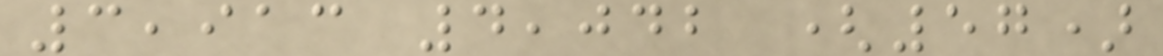3,913 4,042 (57)
